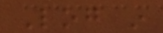Log in
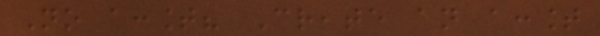No account? Create an account
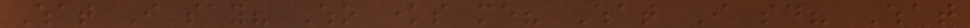What I say? Who knows me? What I said? What
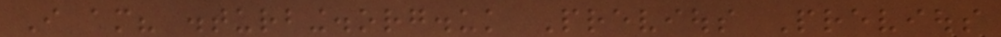I am? disturbing.org.uk Previous Previous
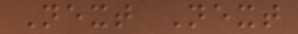Next Next
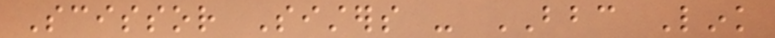Scissor Sisters - BBC Link
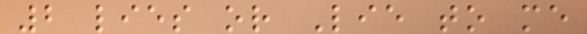2 lies or Lie to me
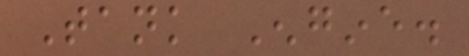Tank Engine.
